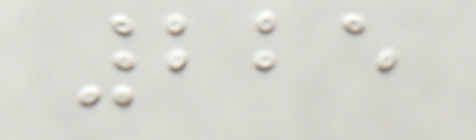225
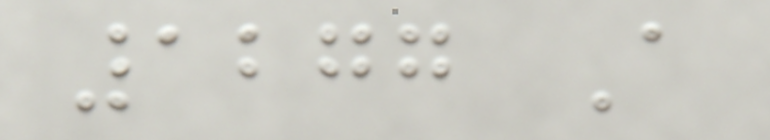1277 A
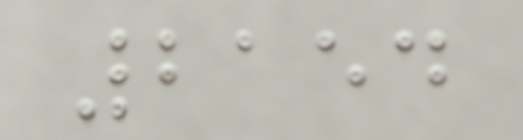2154
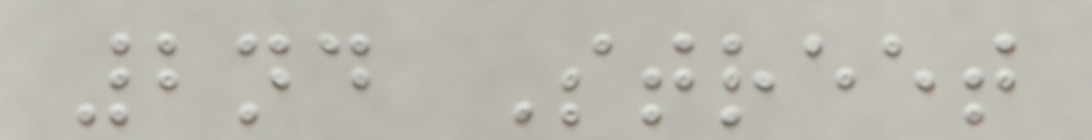2nd Street
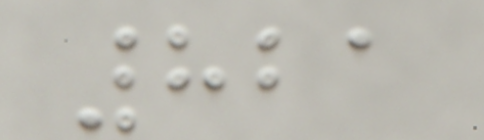821
